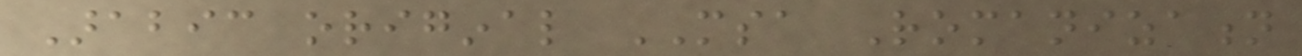Arabic original MSA Romanization
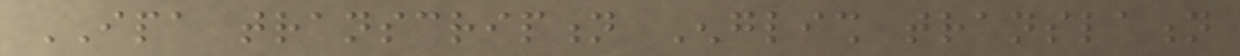IPA transcription English translation
